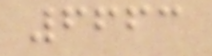6663
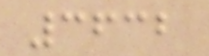3632
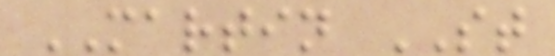MARTIN ST
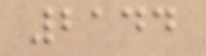2144
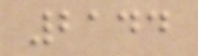2144
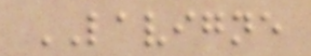LAVIGNE
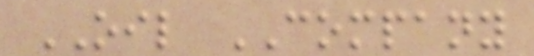OIL COMPANY
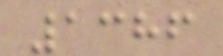1386
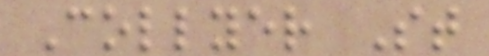Collyer St
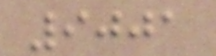9001
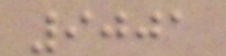9001
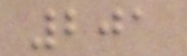201
